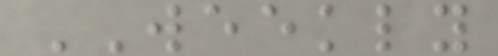WEEKLY
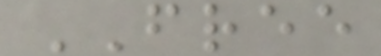FREE
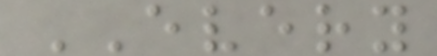EVERY
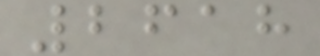2618
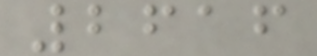2616
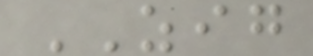ZIG
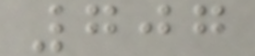707
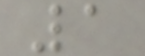1
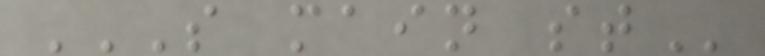S MAIN ST
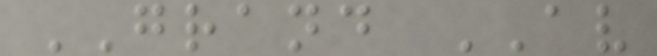GRAND AV
